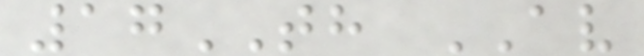17TH AV
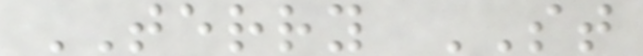TERRY ST
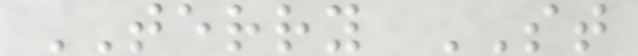TERRY ST
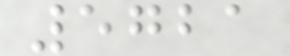5721
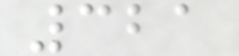321
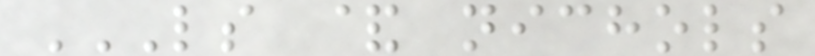LS & NICHOLS
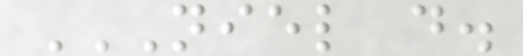NIEL D.
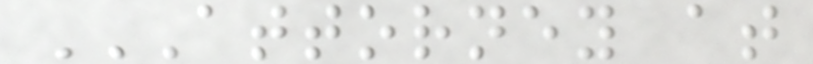ATTORNEY AT
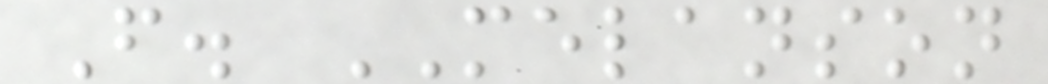F. MELANSON
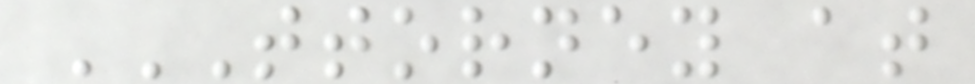TTORNEY AT
